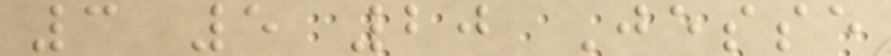3 5 20 Jesse
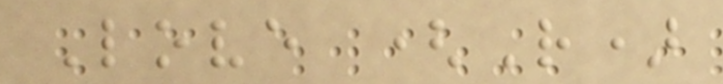Love (R)
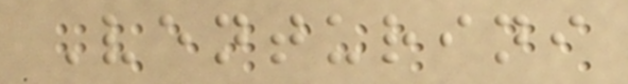Venturini
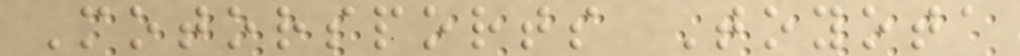Motorsports Toyota
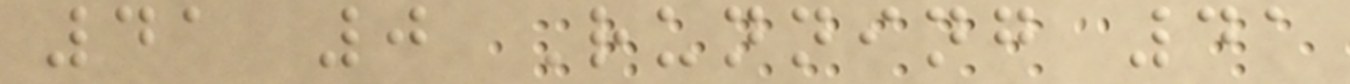41 0 Running 41
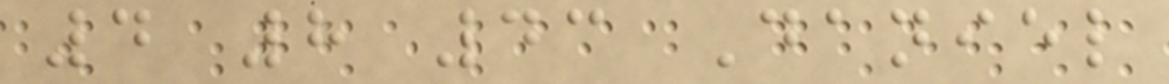4 8 43 Daniel
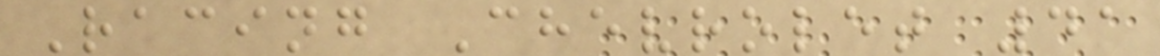Racing Chevrolet 41
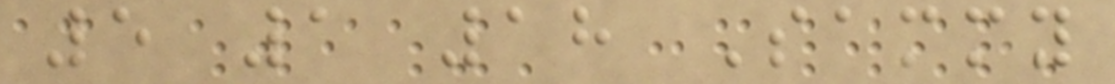5 1 18 Sammy
